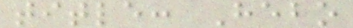title: Hebo
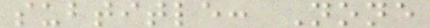subtitle: None
